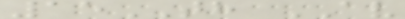15TH AV
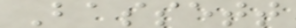Bassett
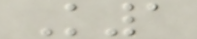K1
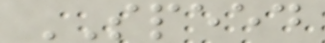SPEED
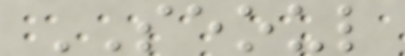SEOUL
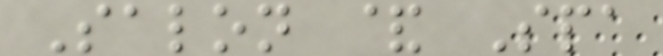Salon & Spa
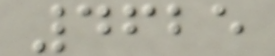4625
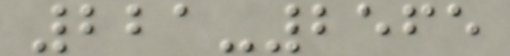221-2565
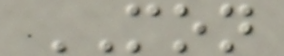MON
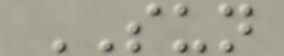SUN
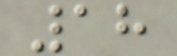18
